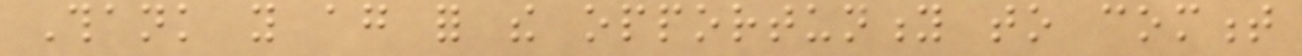Thank you again for the opportunity to comment
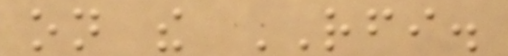on the RFI.
